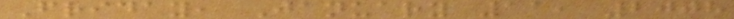Friday, January 11, 2008
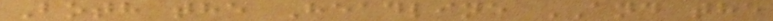Both the Headline AND the
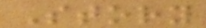Story
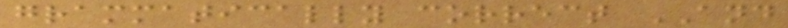grammatically correct AND
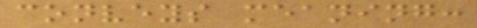conveys meaning:
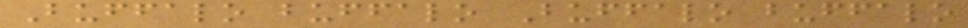Buffalo buffalo Buffalo buffalo
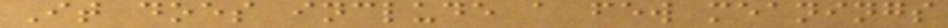It does include a few meanings
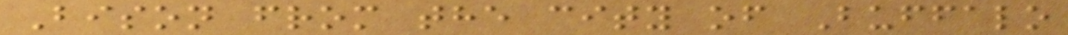Bison from the city of Buffalo
